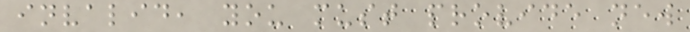invalid, you must provide new
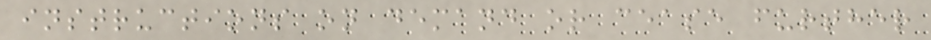instructions on demand or cease further
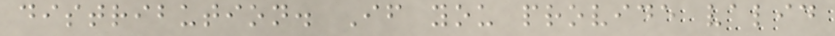distribution. If you provide valid
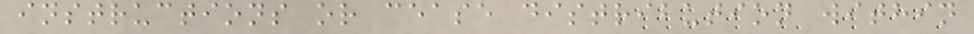instructions or cease distribution within
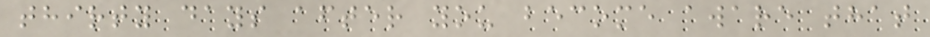thirty days after you become aware that
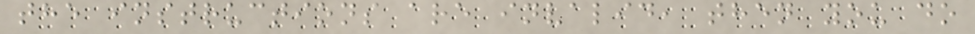the instructions are invalid, then you do
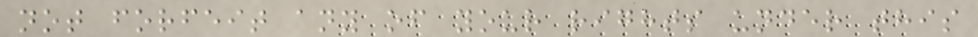not forfeit any of your rights under this
